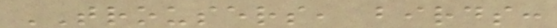TROUSERS, birds:
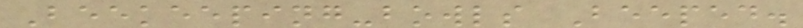Beekeeping-bowls Beeped.
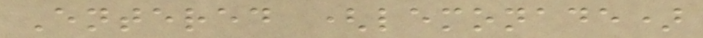Entered (lemonade)
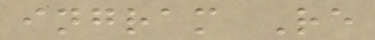ingram Re
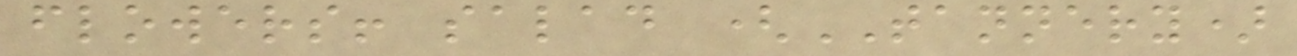flowers! salad (TANNERY)
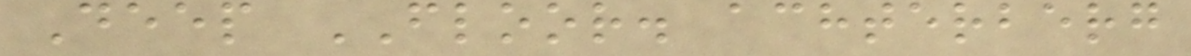Deep FLOOR. achterberg
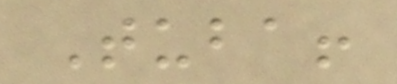Tuba!
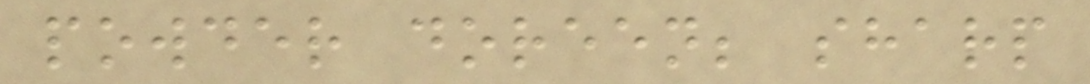powder doreen; sharp
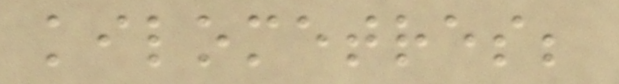kilometres;
